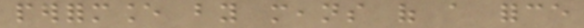performance by means of a force
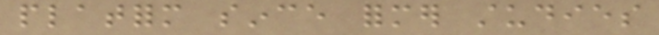platform since former studies
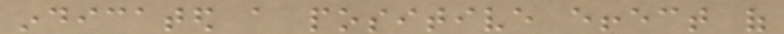indicated a positive effect of
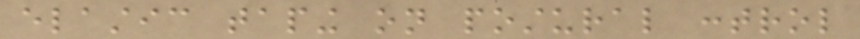elastic taping on postural control
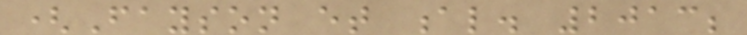(Fayson et al. 2013;
